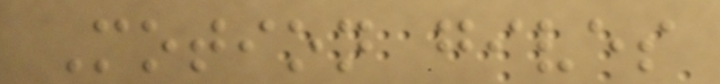Motion gives
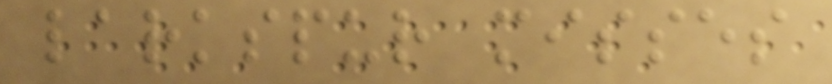larkspur misses
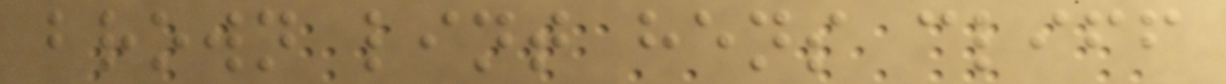brown lint hens cliff
